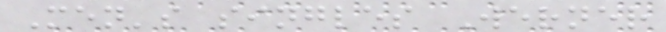Men's singles Werner
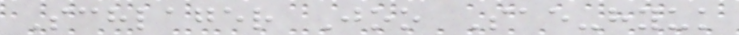Schlager Joo Sae-hyuk
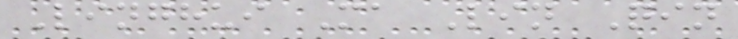Linghui Ma Lin Qin
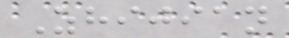Zhijian
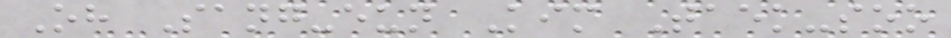Oh Sang-eun Kim Taek-soo
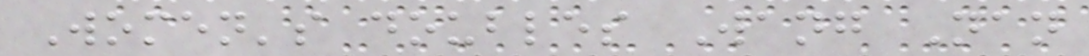Women's doubles Wang Nan
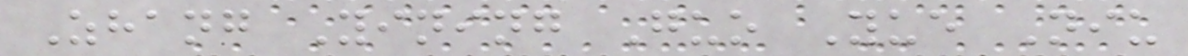Zhang Yining Guo Yue Niu
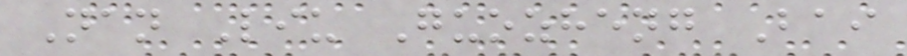Nan Liu Guozheng Bai
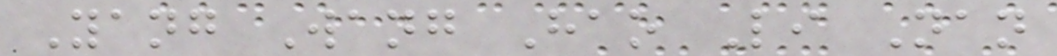Yang Wang Hao Li Nan
